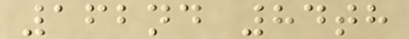162nd 84th
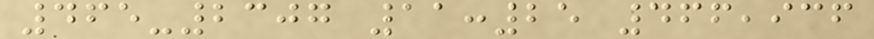465-2307 11:25 466,936
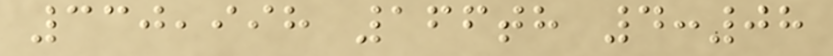330,998 166th 4:08
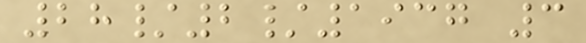28/2/1937 3
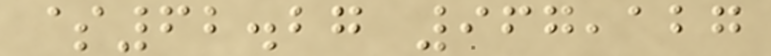$62.27 967,127
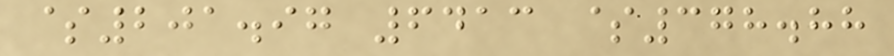$201.97 6413 $378.88
